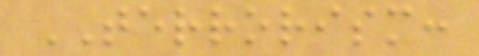TERRORISM:
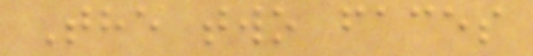The two faces
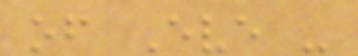of Eve -
